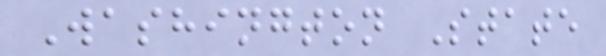Washington State
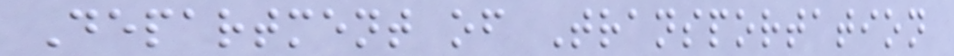Department of Transportation
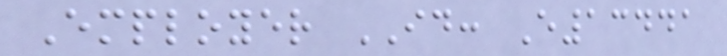Employer ID: E13441
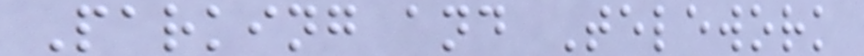Parking and Telework
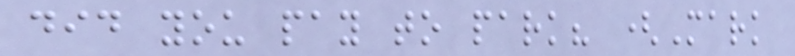did you pay to park? (Mark
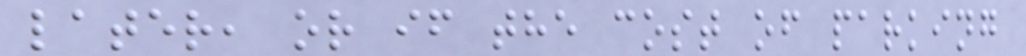later, or if the cost of parking
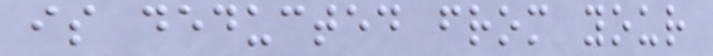is deducted from your
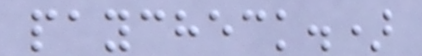paycheck.)
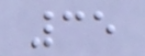35
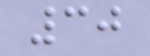30
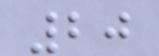20
